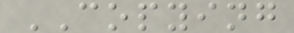COPYING
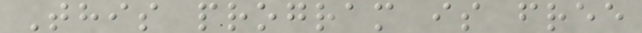This program is free
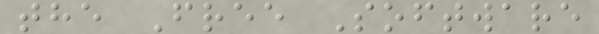the Free Software
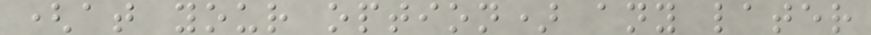(at your option) any later
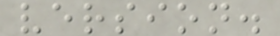version.
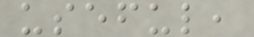useful,
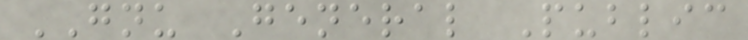GNU General Public
